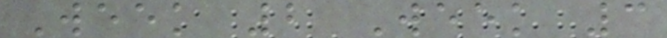Week 2 Week 3
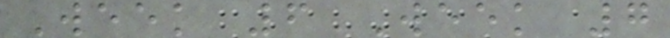Week 6 Week 7
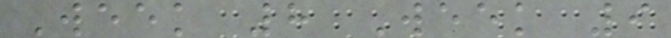Week 8 Week 9
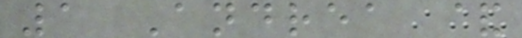1 Andrea &
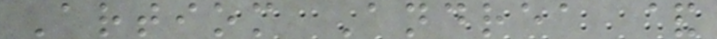Artiom Andrea &
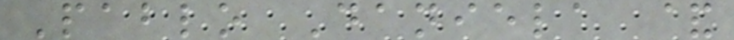Pablo Daniela &
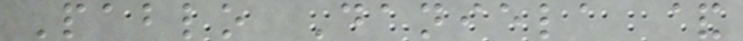Pablo Daniela &
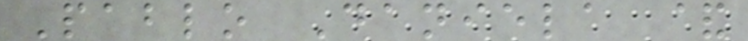Pablo Daniela &
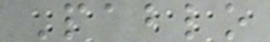Pablo
